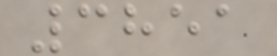3851
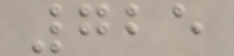725
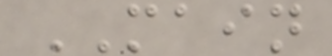MAIN
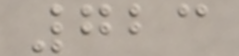723
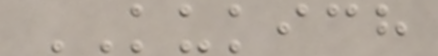KUKICH
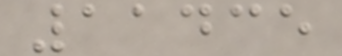11435
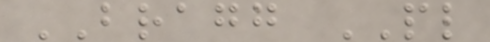BRAGG PL
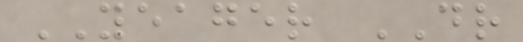YEAGER DR
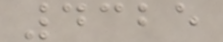4325
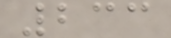233
